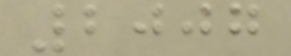2007
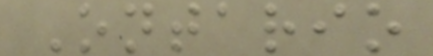Ontario
